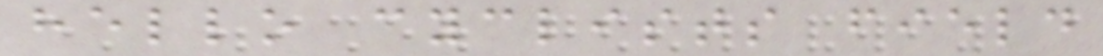hello cyclists field
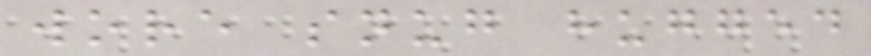wore snug hugged
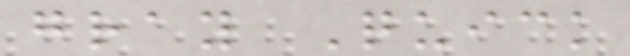gray Quick
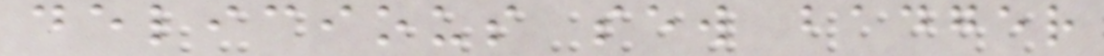delicious sew badger
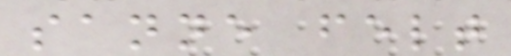sanne felt
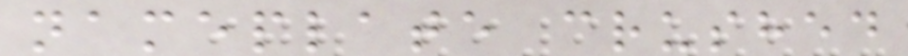nameplate crushed
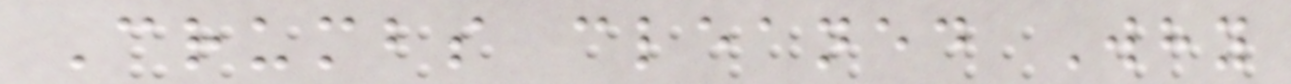Crumbs cleaned Why
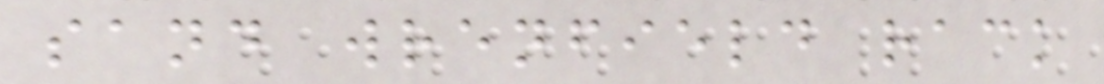sand wrenfield rack
